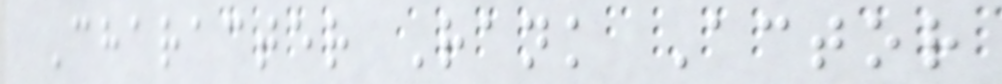Character Rank Actor
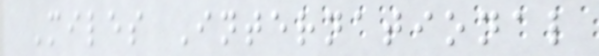Miles International
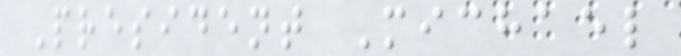President Michael
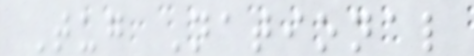Tug National
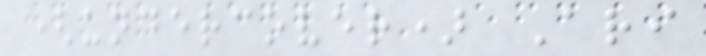(undercover) Ari
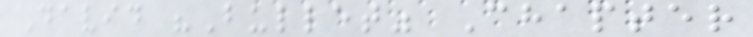David "Bullet" Chapter
